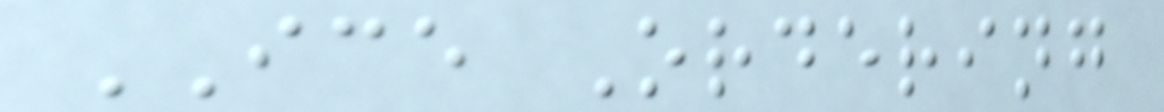ICE Ordering
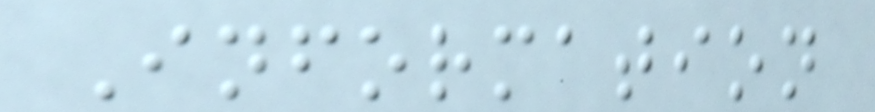Information
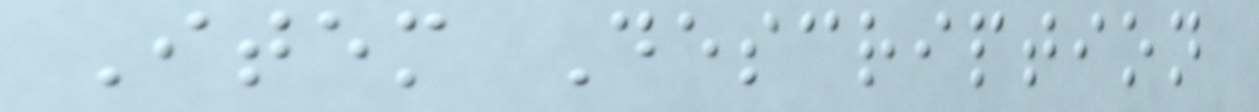Item Description
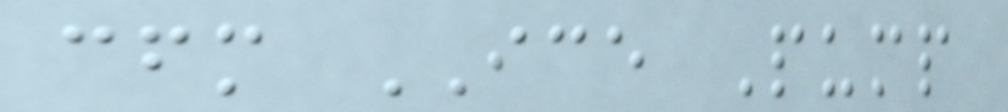cfm ICE Pump
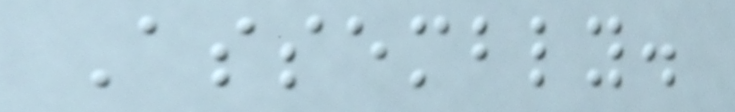Assembly.
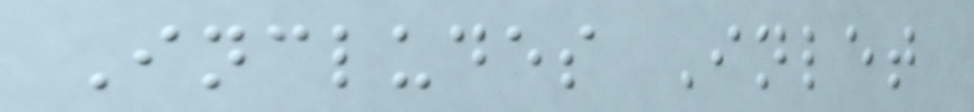Includes Inlet
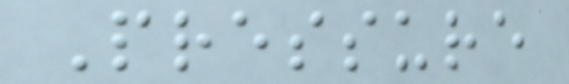Pressure
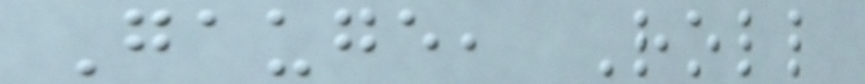Gauge, Roll
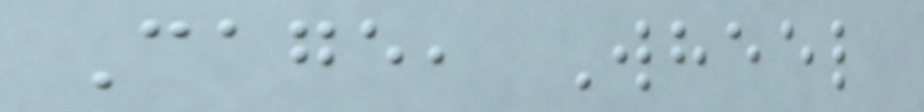Cage, Wheel
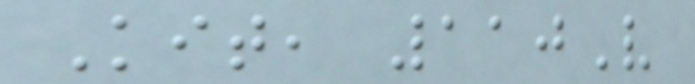Kit, 110V
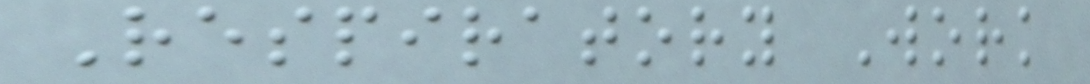Respiratory Work
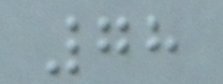78
